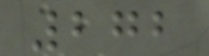272
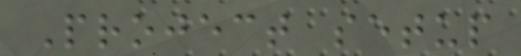Project setup
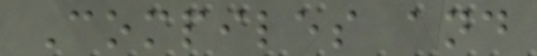Compiles and
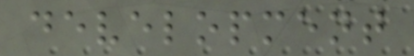development
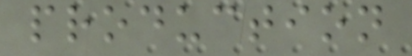production
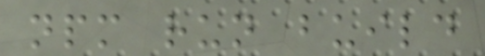npm run build
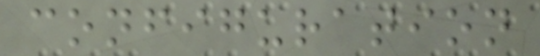configuration
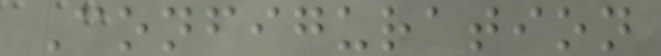Configuration
